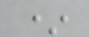*
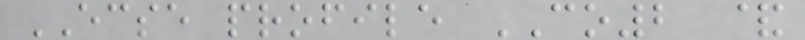ECSE profile CO2 &
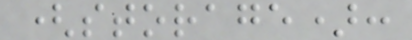(storage):
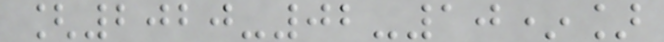[2020-02-10*]
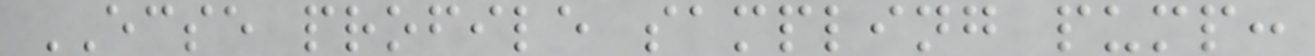ECSE profile sampling pump:
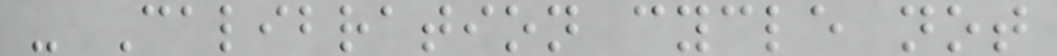- Calibration cycle not
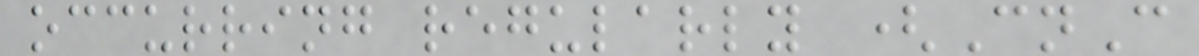occurring regularly (CnC
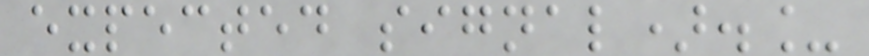expected signal)._
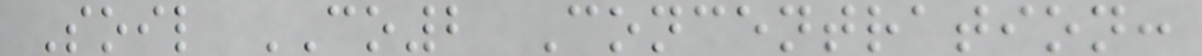Soil CO2 Concentration:
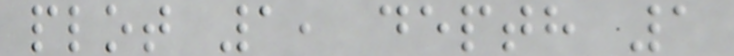plot 1, depth 1
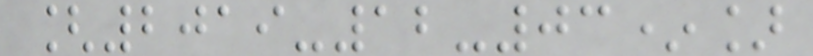[2019-12-03*]
